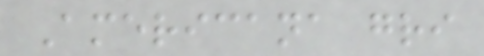Americana gri
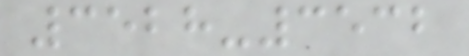3528-3532
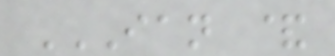IAN &
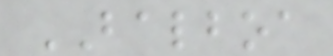BALBOA
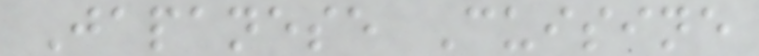Japanese Cuisine
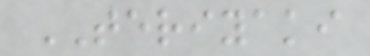TERIYAKI
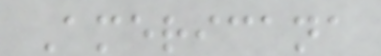Americana
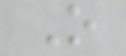O
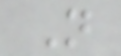N
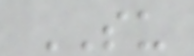SU
